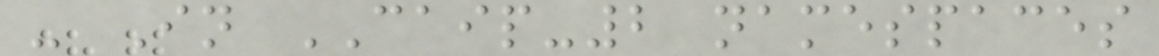- In CAIP-2 namespaces
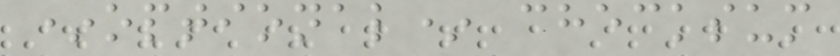*optional* checksum
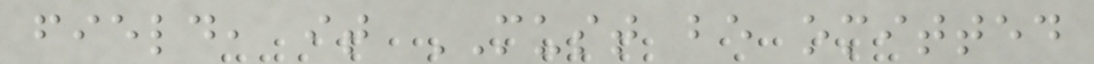field, it MUST be omitted
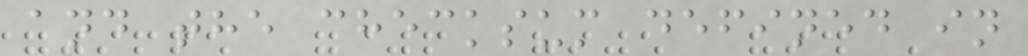and the checksum defined in
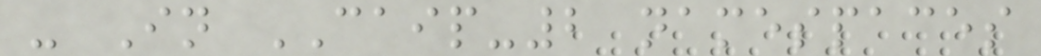- In CAIP-2 namespaces
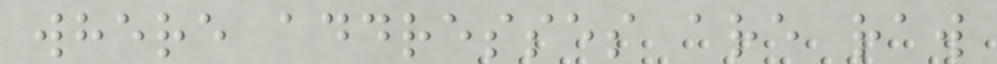where addresses are raw
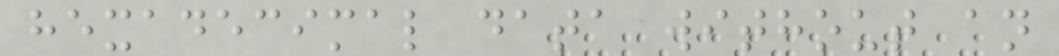hexadecimal data without an
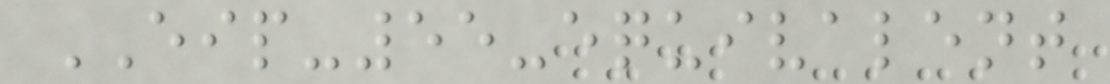EIP-55-equivalent
